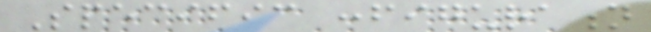Specific configuration
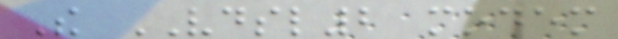The VDSL2 modem
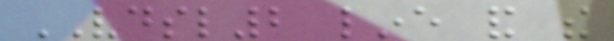VDSL2 line and the
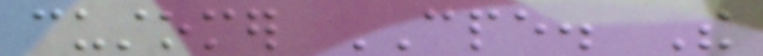customer CPE. The
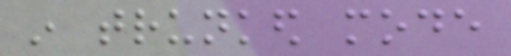in trunked mode
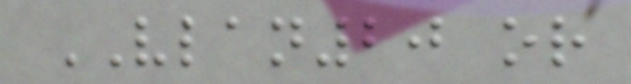VLAN20 or
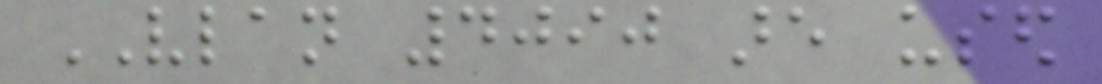VLAN 4090 are used
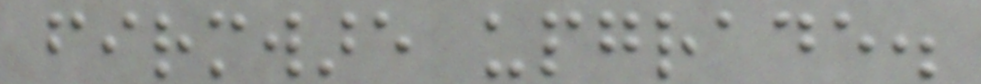firmware upgrade.
